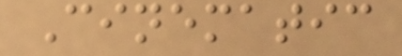Cinematic
